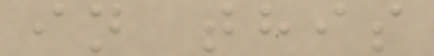in this
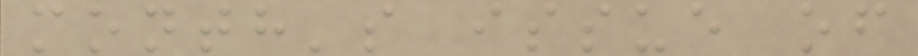month's issue of
